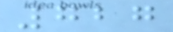727
